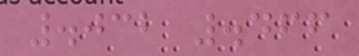.032 .466
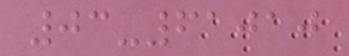03-61010
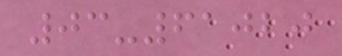03-61020
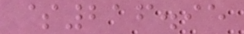$216.95
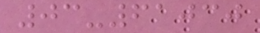03-61030
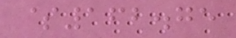$162.75
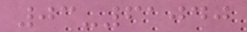03-61040
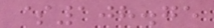$108.75
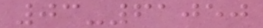03-61050
